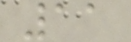11
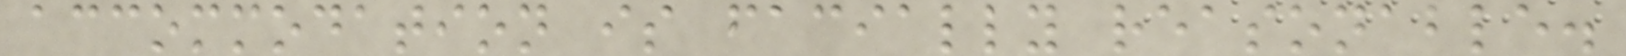accommodation is facially reasonable.
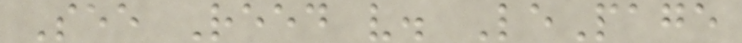See Reed v. LePage
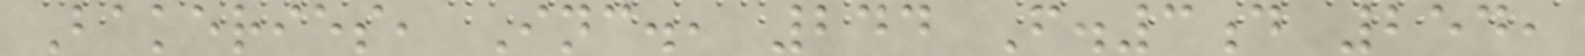Bakeries, Inc., 244 F.3d 254,
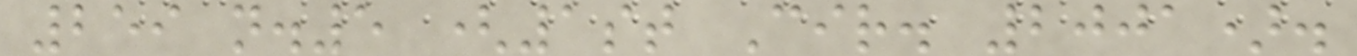259 n.5 (1st Cir. 2001).
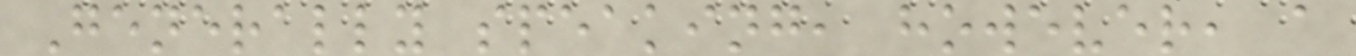Generally speaking, however, a
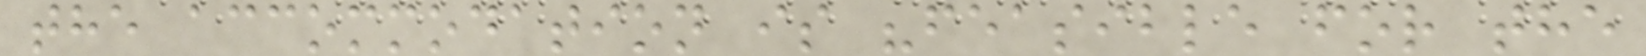the accommodation is "feasible for the
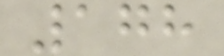178
